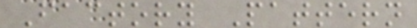Factory Pattern
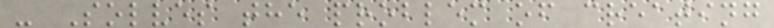- Solves the problem of creating
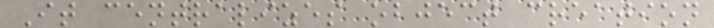It centralizes object creation
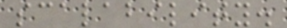scalability.
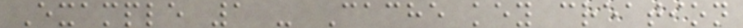Example 1 - Cache key creation
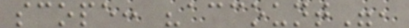scope: "account",
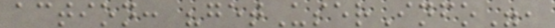action: "getUserInfo",
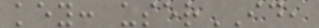key: userID,
